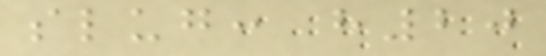slug: h20
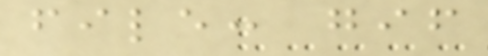file: gif
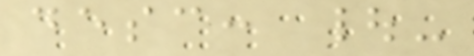desc: |-
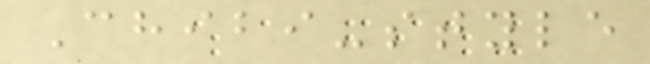Chibi-style
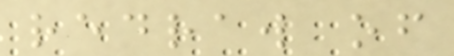redraw of
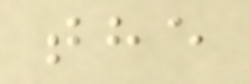the
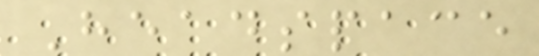Headspace
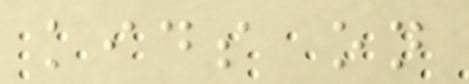kids on
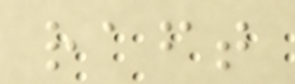raft
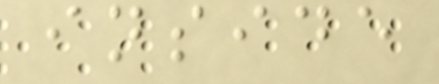inside
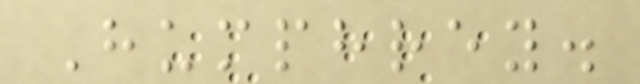Humphrey.
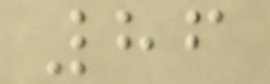86
